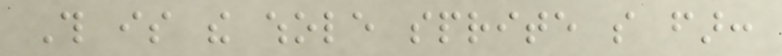This is the whole sprite so far:
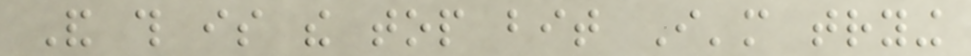And this is the top bit I'm trying
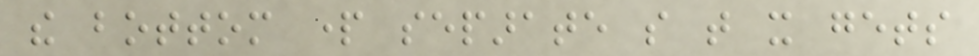the bottom part separate so that it gets
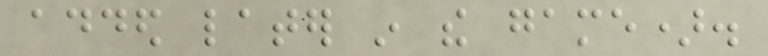added later in the game).
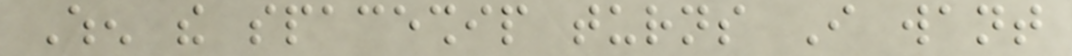When the spaceship turns I want
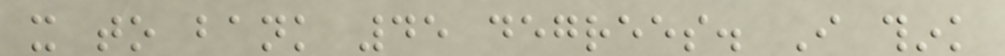it to bank 45 degrees. I think
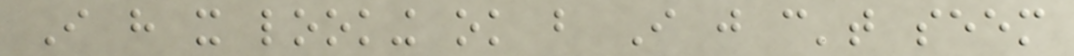I have it looking ok but I just can't seem
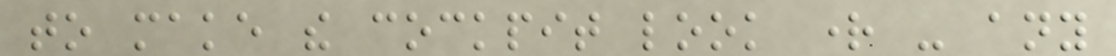to make the cockpit look right - any
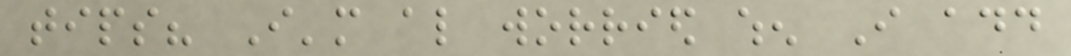tips? I'm also worried when I add
